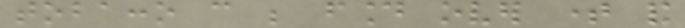tobacco can be found over time and
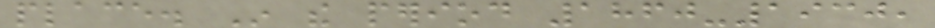place. In the period 1860-1930,
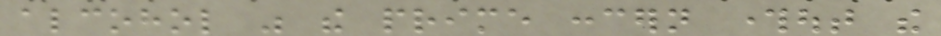alcohol was the prime concern throughout the
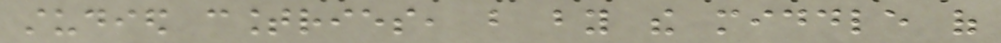studied countries, but by the middle of
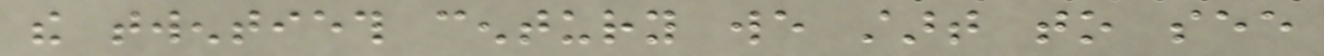the twentieth century we start to see
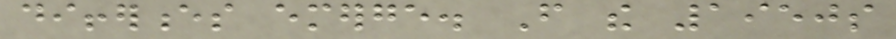differences emerge. From the 1950s
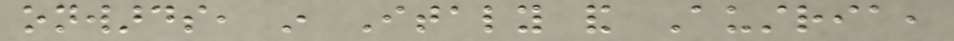onwards, in Italy and Austria,
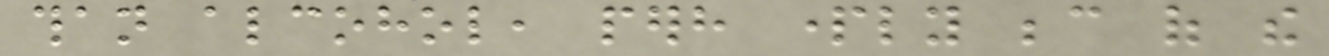than alcohol, perhaps partly because of the
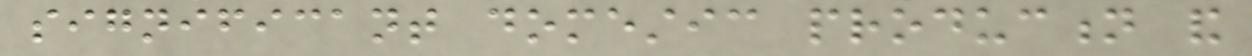significant domestic production and
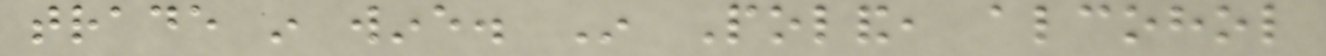trade in wine. In Poland, alcohol
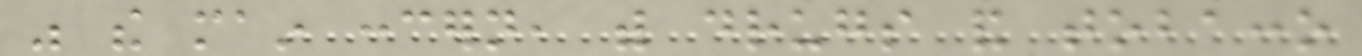was the main concern, with drugs and tobacco
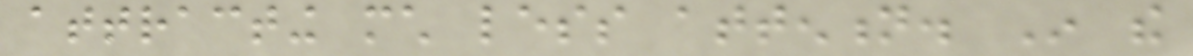attracting much less attention. In the
